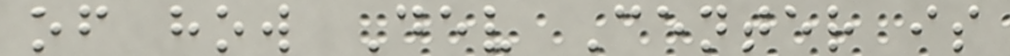of how Dev Center is
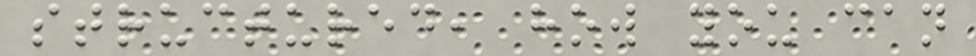structured, how you can
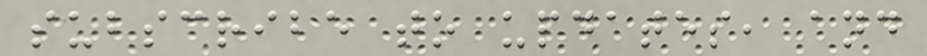subscribe to updates, and
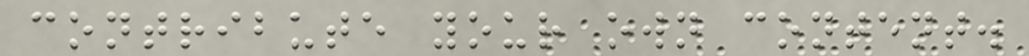contribute your own content.
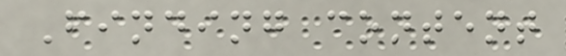Finding content
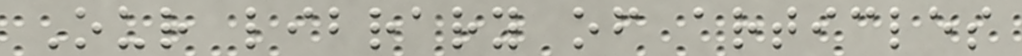Our library of articles
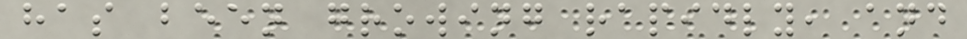has been growing rapidly, and
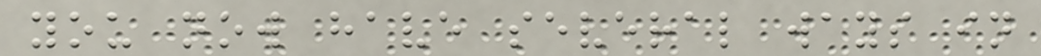you now have several ways in
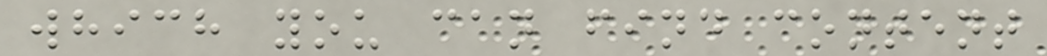which you can find content
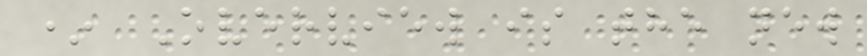* Overview is the new
